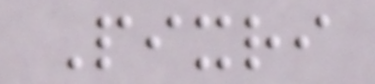Pixri
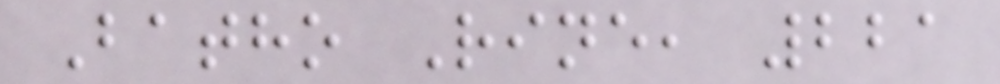Batho Rine, 221
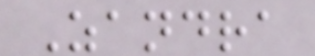Zandra
